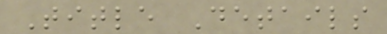Title Details
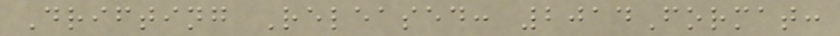Drifting Released: 2014Format:
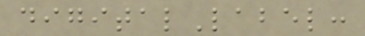digitalLabel:
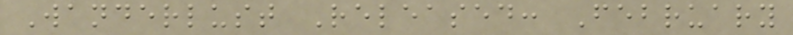Wanderlust Released: February
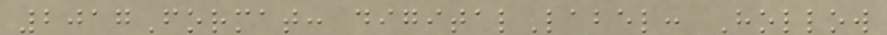2017Format: digitalLabel: Hollow
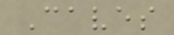Caves
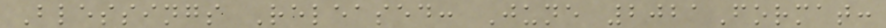Blessings Released: June 2021Format:
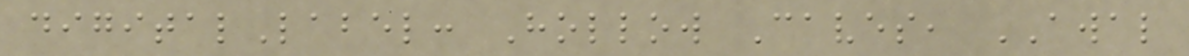digitalLabel: Hollow Caves, AWAL
